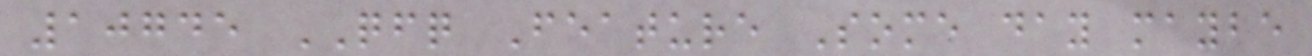10745 QFQ Feature Some day maybe
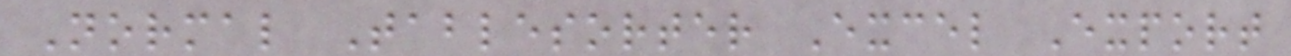Normal Tablesorter Excel Export
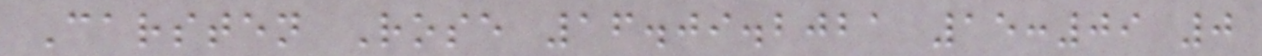Carsten Rose 16.09.2021 15:09 0
